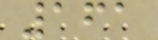161
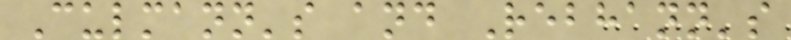Culmann's and Rebhann's
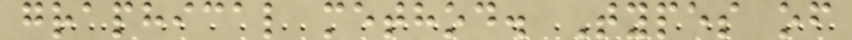graphical method. Types of
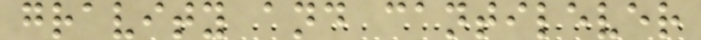gravity and cantilever
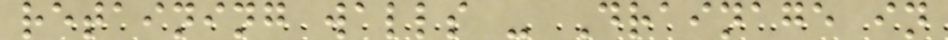retaining walls - Drainage in
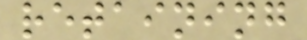retaining
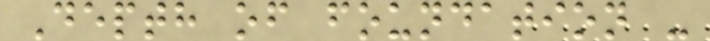Depth of foundation -
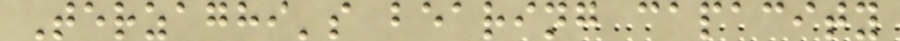Terzaghi's bearing capacity
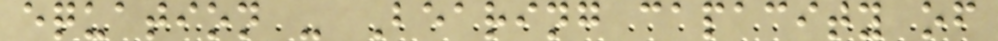equation - Bearing capacity of
